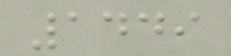1449
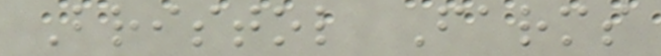Bristol Farms
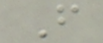F
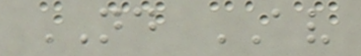ND AV
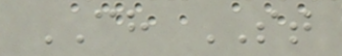CH ST
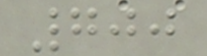700
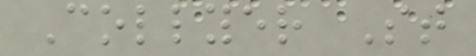Collyer St
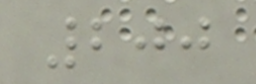200
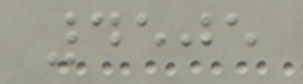4505
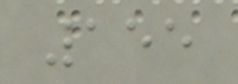155
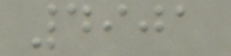4901
